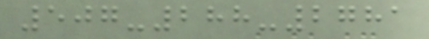507-288-2781
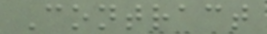Contract
